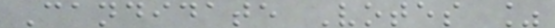Candidate Votes %
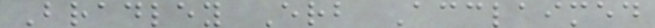Bradley Erb Acclaimed
